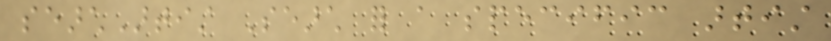searchArtist Search for a specific artist
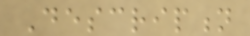Description
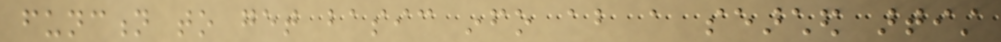function to get basic info about a searched artist
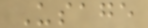Usage
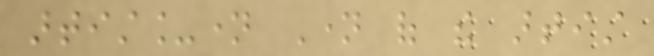artist_name Name of the artist
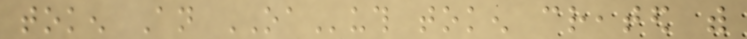token An OAuth token created with
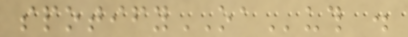spotifyOAuth .
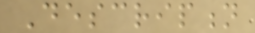Description
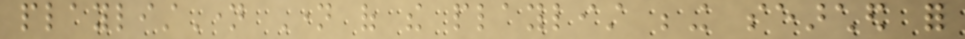playlistName Name of the playlist being searched for
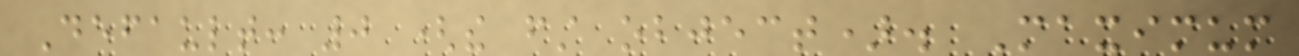Default: 0 (the first object). Maximum
